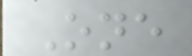One
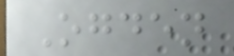Ogden
